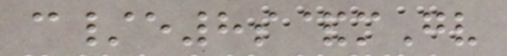c/e8s&mGv
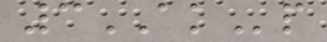3AKp
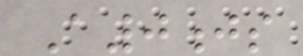A0js
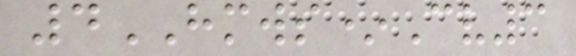4HMWS*Cv3
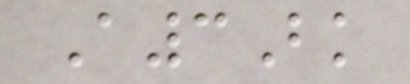A3Bk
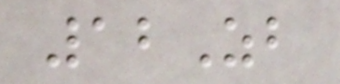12Zb
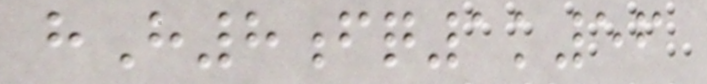hH8fq1k56
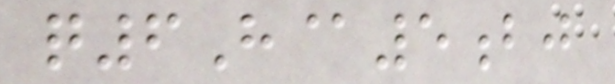q6H@5bj
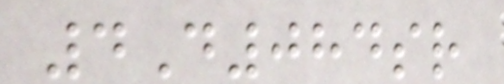4D084sr
